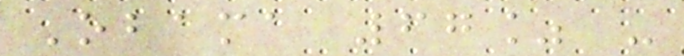Obama 67% -
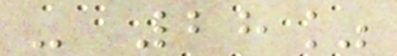- 28%
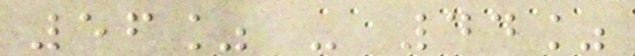56% - 44%
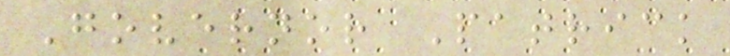Governor Patrick
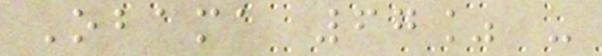Obama 67% -
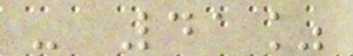- 41%
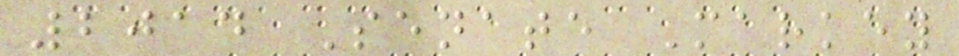2014 Senate Markey
